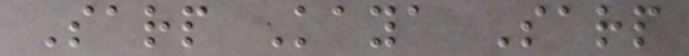Sarp Kaya Sarp
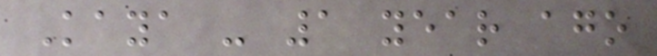Kaya - 1 year ago
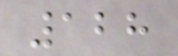128
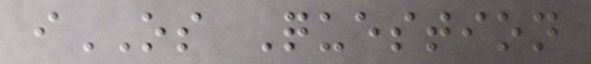iOS Question
